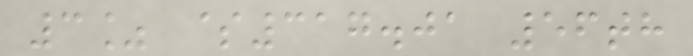3% $317.01 56th
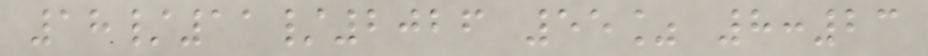18/11/2026 55% 8:23
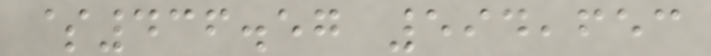$436.57 594,653
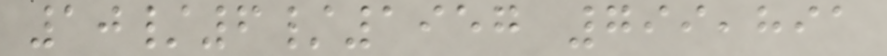10/6/1957 799,891
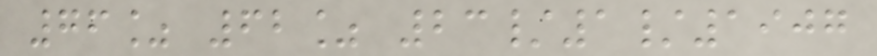76% 62% 23/1/1907
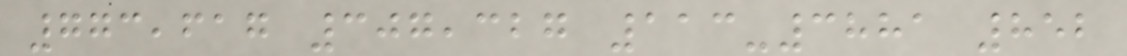773,617 307,327 113-3881 852
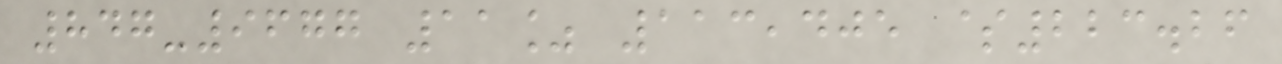847-9677 11% 113,405 $223.26
